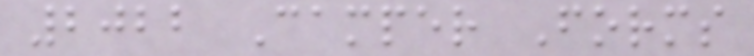2022 Camper Forms
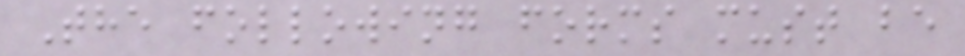The following forms must be
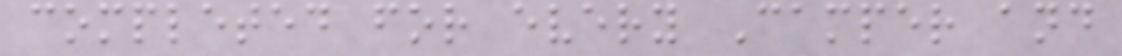completed for every Camper and
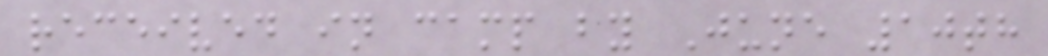received in camp by June 10th
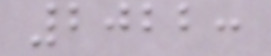2022:
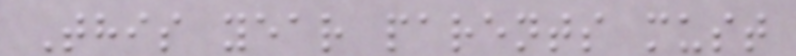This year parents must
